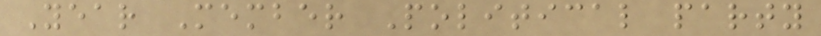Year Member Political party
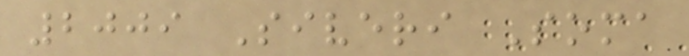2009 Siveri Soma
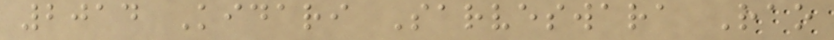2014 Kidari Sarveswara Rao
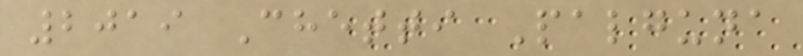2019 Chetti Palguna
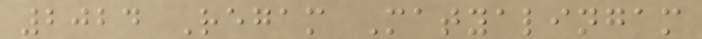2024 Regam Matyalingam
